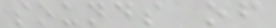sounds of
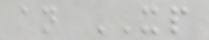an XP
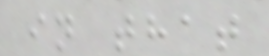in that
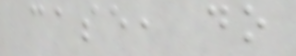case, do
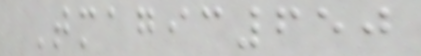Tmagic650
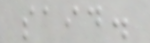said.
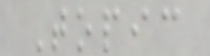Topic
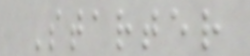Starter
